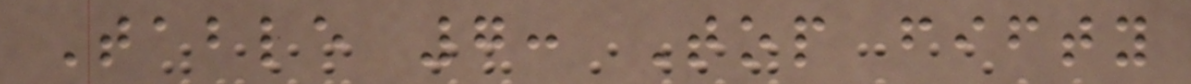Table 7: Top fifty
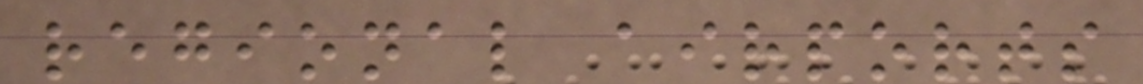regional airports
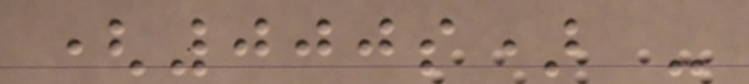(000s) -
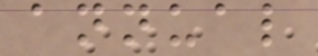annual
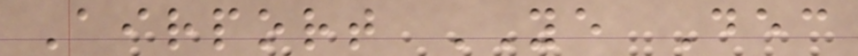Airport YE Dec
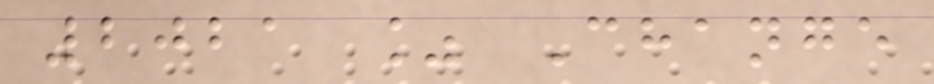2021 % Change
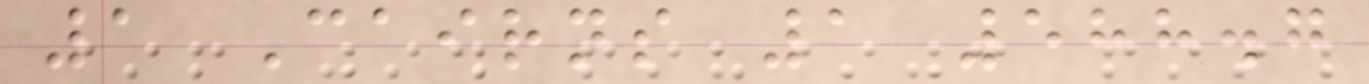1 Cairns 1 588.7
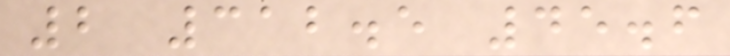2 312.5 45.6
